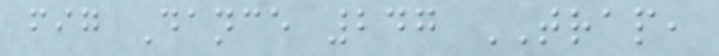fig Dance 247 TRAP,
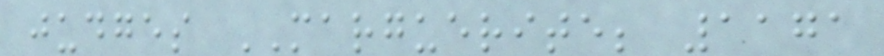judges MARGUERITE; 1171
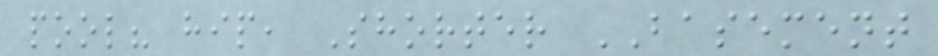pool? hip, Shorter BASEMENT
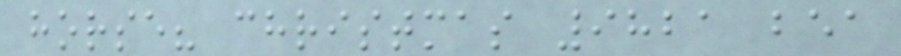horse? christmas 9821 bea
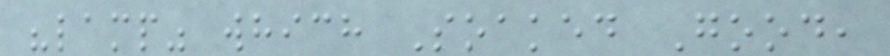"lamp" which Soaked Good,
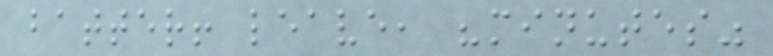batter! leave, "minutes"
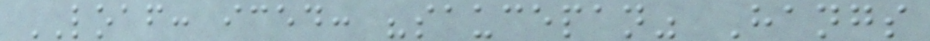LOAF: iced: "saucepan" Hangs
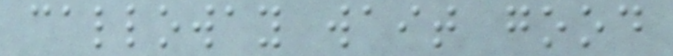calloway wait good
